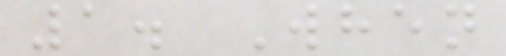1. When
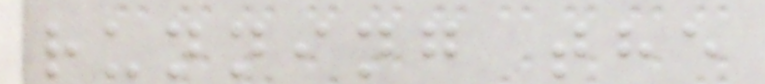running the
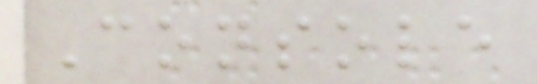Console
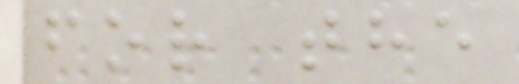for the
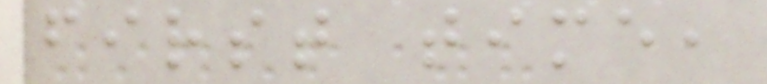first time,
